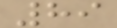89
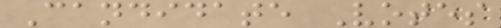Candidate Votes
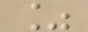%
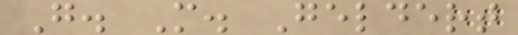G. M. Geldert
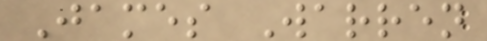James Warren
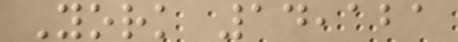York 14,121
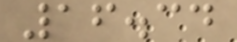16.34
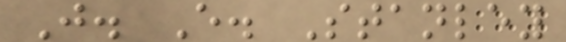J. E. Stanley
